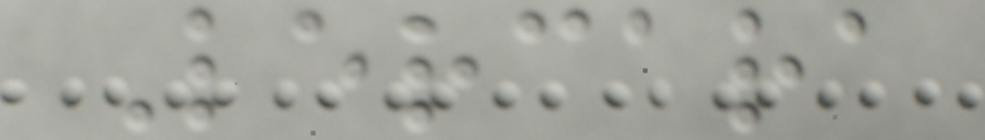Lercara
